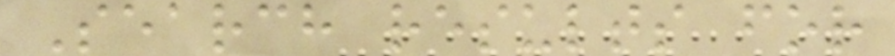Search results for
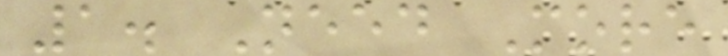1. Need More
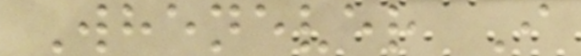Whenever I
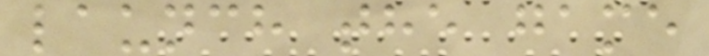launch the game
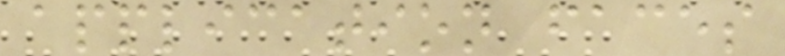application faces
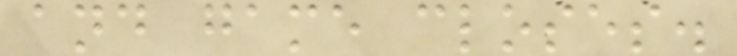and game closes.
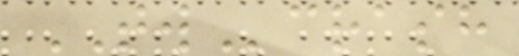TWcrash
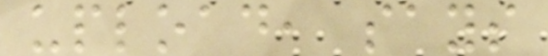upload, says
